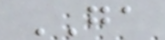GA
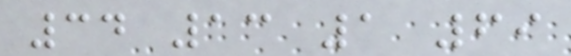34 13 1 69
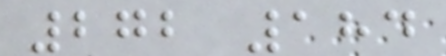272 184
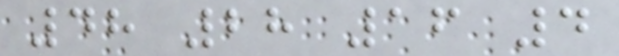48 28 16 4
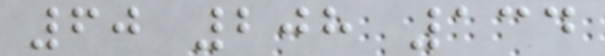60 208 134
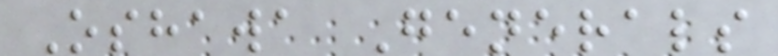Oshawa Generals
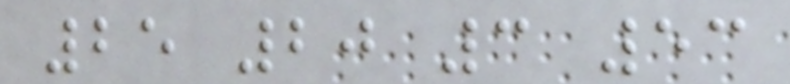25 20 3 53
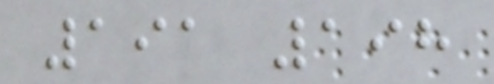191 198
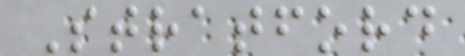Stratford
